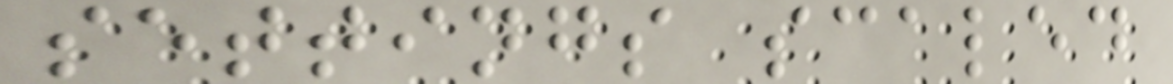settings scaled
